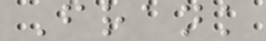Frank
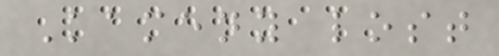Kameny lost
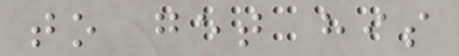to get his
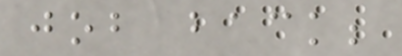job back;
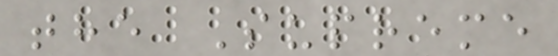the Supreme
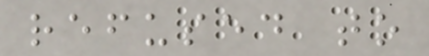refused to
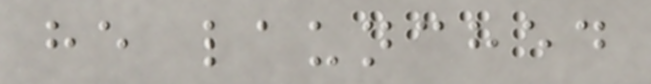he launched
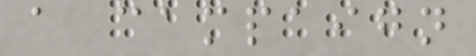a campaign
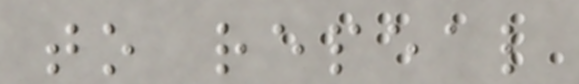to repeal
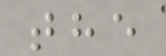the
